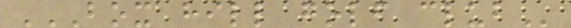BOX HILL GOLF CLUB
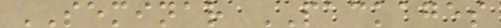SEMINAR PACKAGES
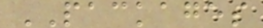PACKAGES
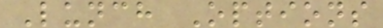Lunch Options
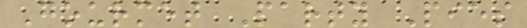Gourmet Party Pies
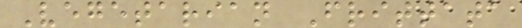Vegetarian Frittata
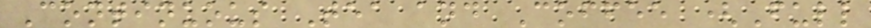Continuous Tea and Coffee (Full
